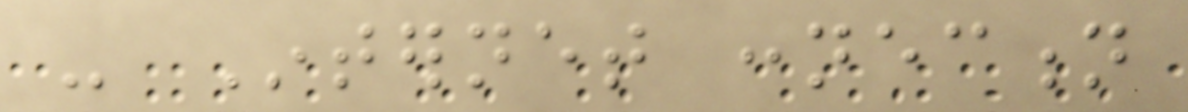- Internet connection
